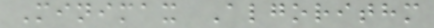Minimax Algorithm
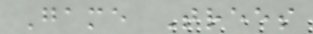Game Trees
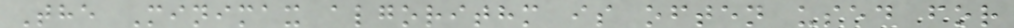The Minimax algorithm is often used for
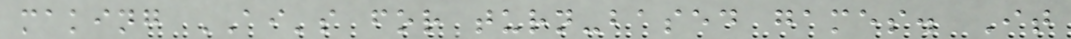making AI's for turn-based games. It
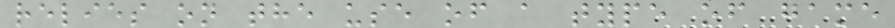relies on the use of a type of game
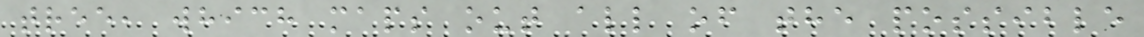tree, which maps out all of the possible
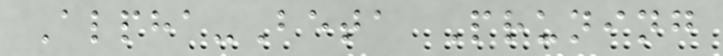Alpha-Beta Pruning
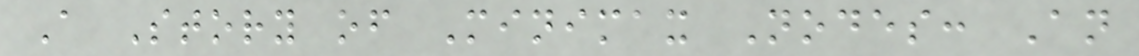A Story of Minimax Nodes: An
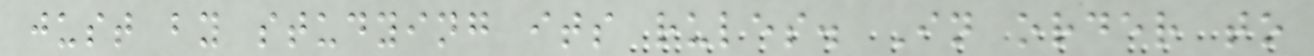just by studying its rules. In order to
